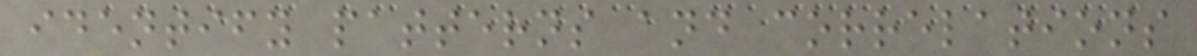identify patterns and correlations
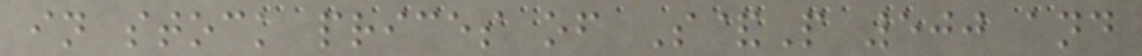in stock prices of S&P 500 and
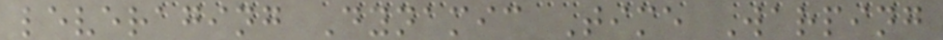leveraging Dynamic Time Warping
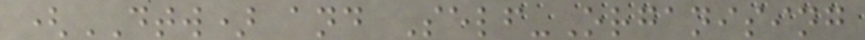(DTW) and Self-Organising
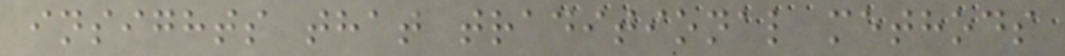insights that traditional methods
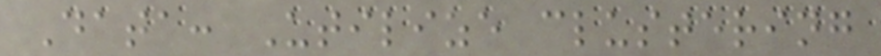Data: Utilize clustering
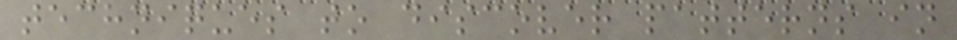techniques to discover patterns in
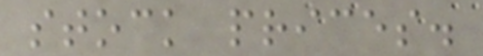stock prices.
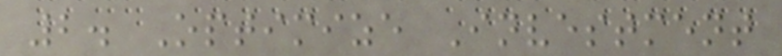2. Optimize Investment
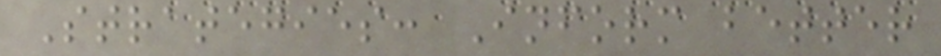Strategies: Inform better
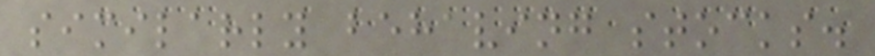similarly behaving stocks.
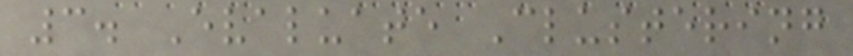3. Evaluate Clustering
